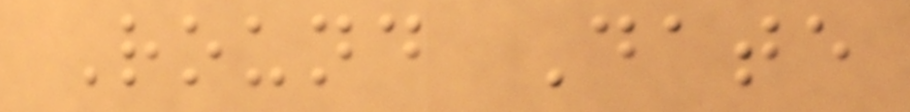Round Date
